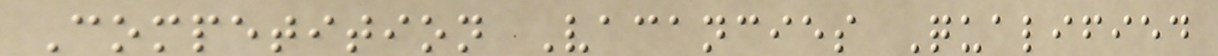Competition Vacancies Qualified
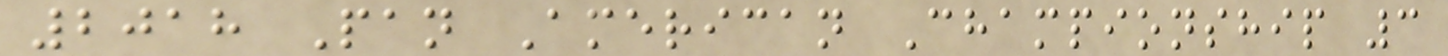2018 Pan American Championship 3
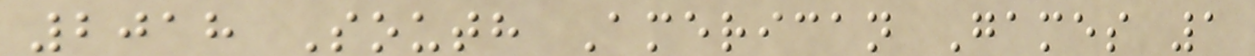2018 South American Games 1
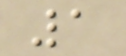1
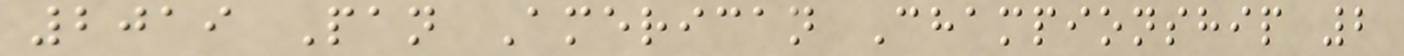2019 Pan American Championship 2
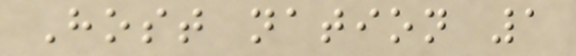Host nation 1
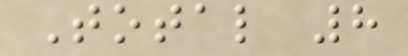Total 8
